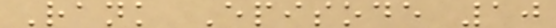Rank Episode 10
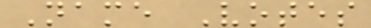Name Votes
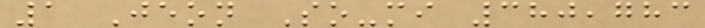1 Jeon So-mi 380,783
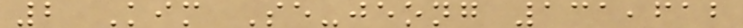2 Kim Se-jeong 131,612
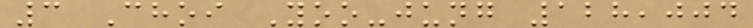3 Choi Yoo-jung 128,004
